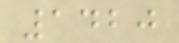1420
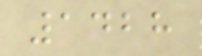1428
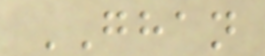GHAN
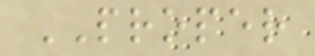PROPER
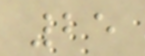25
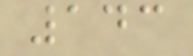143
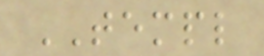TEMPL
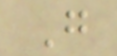G
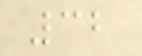32
